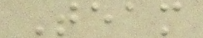Team
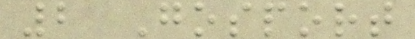2 Gosport
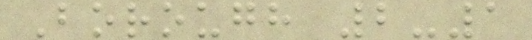Borough 2-1
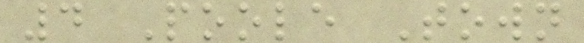4 Poole Town
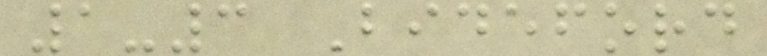1-3 Bideford
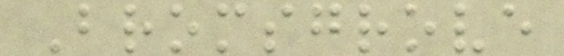Bromsgrove
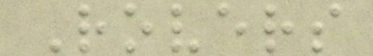Rovers
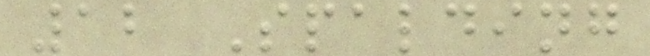12 Spalding
